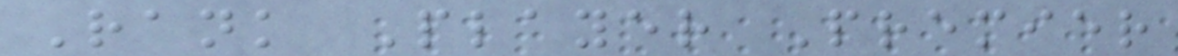Rank Player Premier
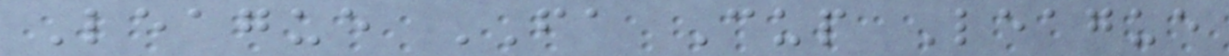League FA Cup League
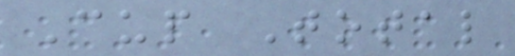Cup Total
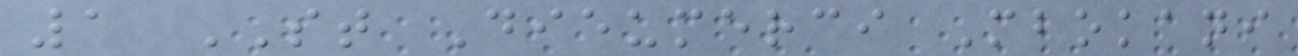1 ST Dieumerci Mbokani
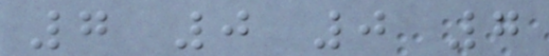7 0 0 7
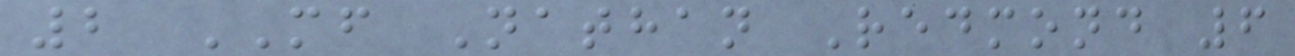2 MF Nathan Redmond 6
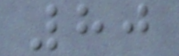80
